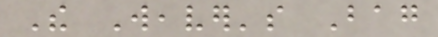The Weaver's Bag
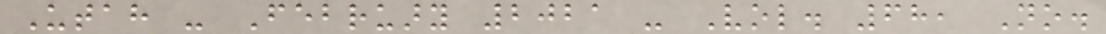Utah - February 2021 - Vol. 68, No.
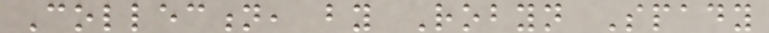Collection, by Robyn Spady
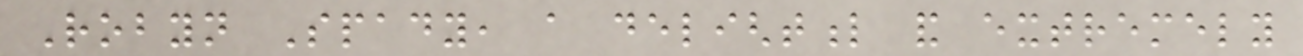Robyn Spady, a delightful and extremely
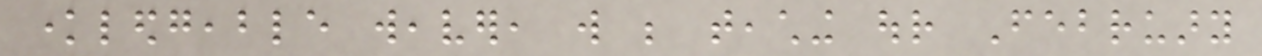knowledgeable weaver, will be teaching our February
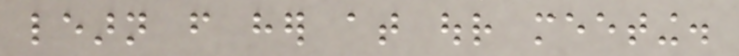learn from her at our meeting.
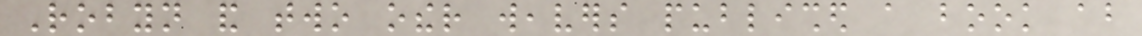Robyn and two other weavers published a book about
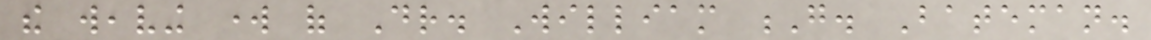the weaving work of Dr. William G. Bateman.
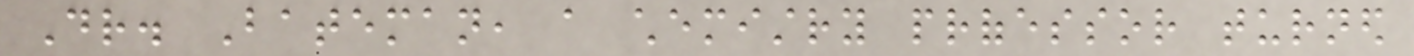Dr. Bateman, a chemistry professor turned
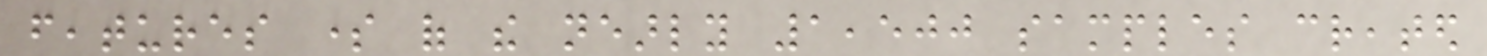features some of the nearly 1,500 samples created
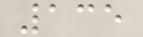135
